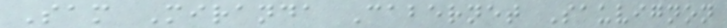Sam Miranda Cabernet Sauvignon
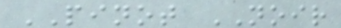PINOT NOIR
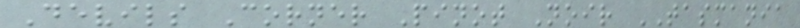Devils Corner Pinot Noir TASMANIA
